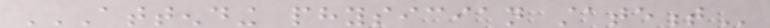ATTENDING PHYSICIAN STATEMENT
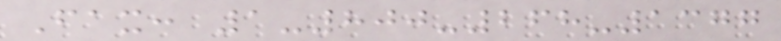Fax: 1-800-268-1377
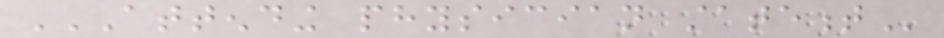ATTENDING PHYSICIAN STATEMENT
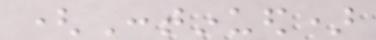(Continued)
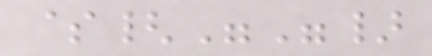${""}
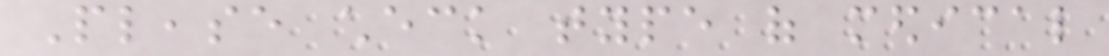Please check type of medical
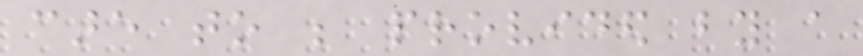care to be provided by a
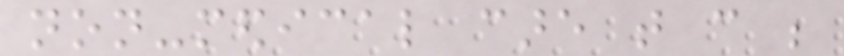non-medical care that can be
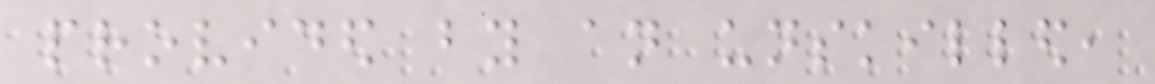provided by an unskilled,
